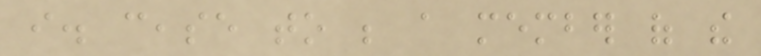i. cease to be a member of the
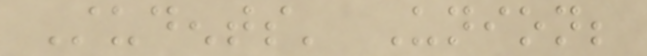Students' Union;
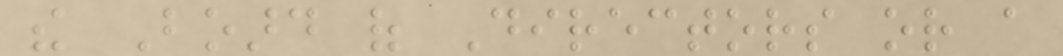the Board of Directors or a
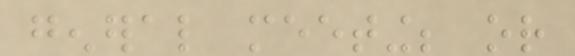general meeting; or
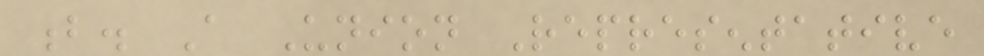b. A Union Representative
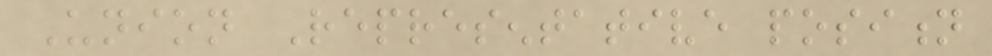Union Representative position
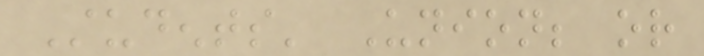Students' Union; or
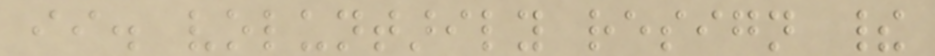ii. voluntarily resign their
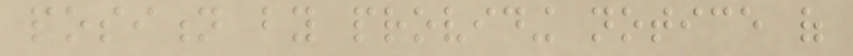position by providing notice of
